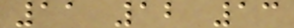11 12 13
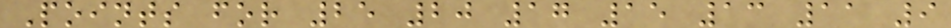Points for 25 20 17 15 13 11 9
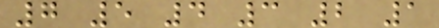7 5 4 3 2 1
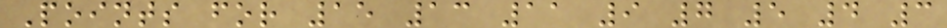Points for 15 13 11 9 7 5 4 3
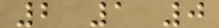2 1 0
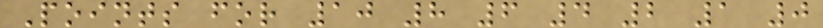Points for 10 8 6 4 2 1 0
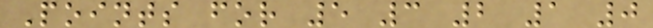Points for 5 3 2 1 0
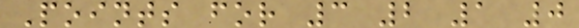Points for 3 2 1 0
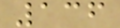136
